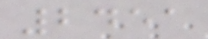2451
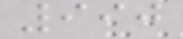990
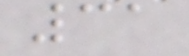31
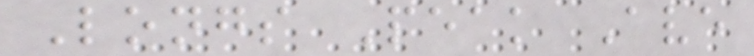Longs Peak Ave
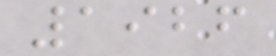1926
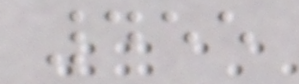455
